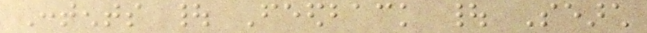Contents | Feedback | Search
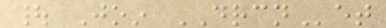| Join DRCNet
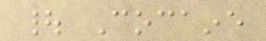| Cocaine
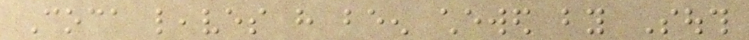Coca leaves have been chewed by South
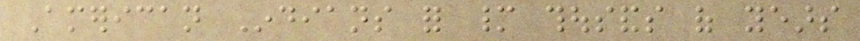American Indians for many thousands of years
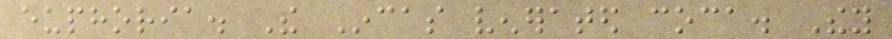euphoria. The Incas venerated coca. They
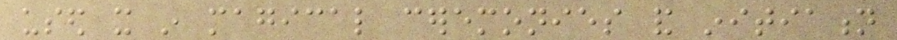used it in magical ceremonies and initiation
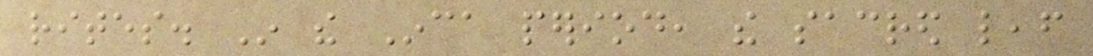rites. In the Inca period, the sacred leaf
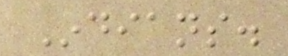Indians.
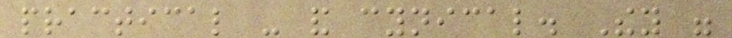practical - and cynical. They were
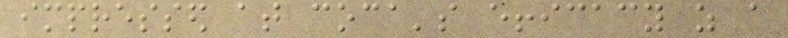impressed at coca's efficacy as a
